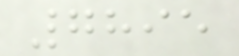7895
